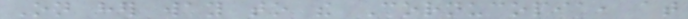On her way to the Cornucopia, at
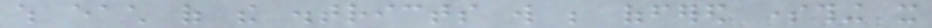which each of the districts will be offered something it
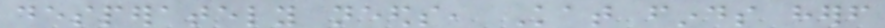desperately needs, Kat finds herself
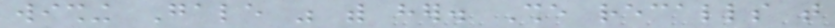wishing Gale was with her. She recalls that
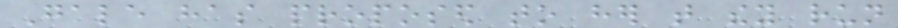Gale has proposed to her that they run
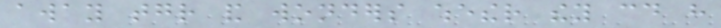away together and wonders whether they could have
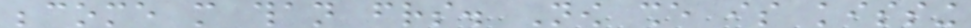become more than friends. Now she is kissing
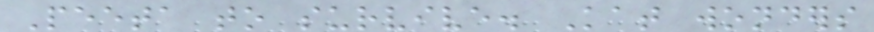Peeta to survive. Kat wonders
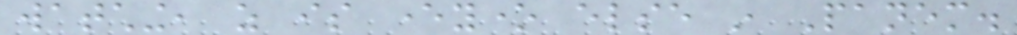watching, as is everyone else in Panem.
